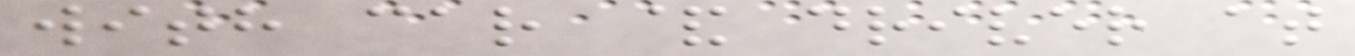with car & driver at
